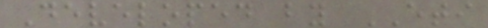Developed by ETI
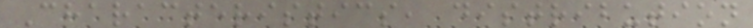Characteristics, distribution
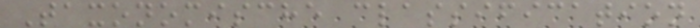Taxonomische classification
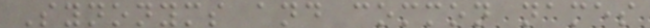Synonyms and common names
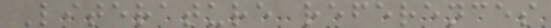Literature references
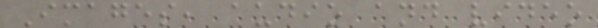Images, audio and video
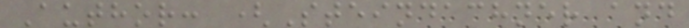Author: (Steindachner and
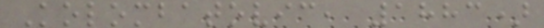Kolombatovic, 1883)
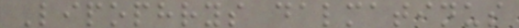Lipophrys dalmatinus
